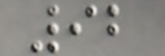92
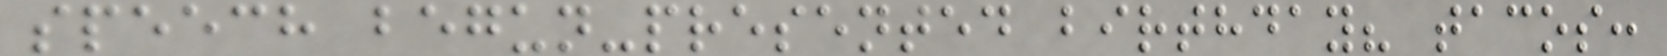speech begun-presented birthday? tacos:
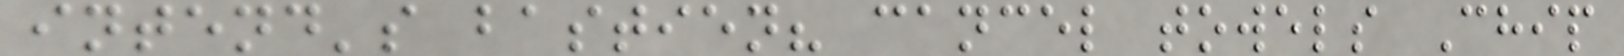intend's bastien? cancel towels Chip
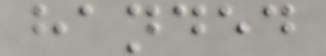handed
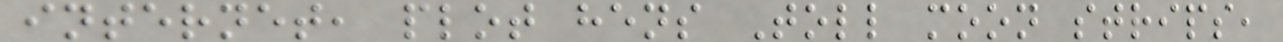internet, plot hens Toll moon strips,
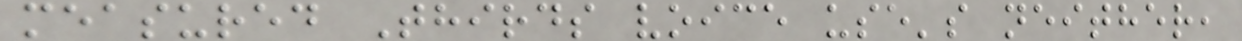measured Thirds voice use's neither,
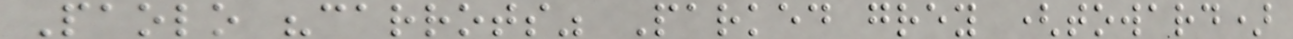Paolo "carrots" Parked grey (toward)
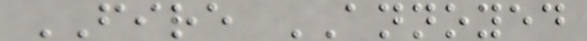FIRE ANNOYED
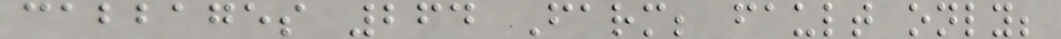cabbages 264 Farm; fault only;
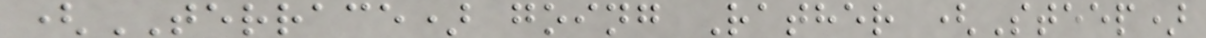(TERRACE) going Rather (Steep)
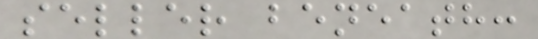seller beneath:
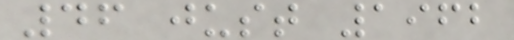46 just 1962
